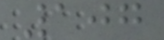107
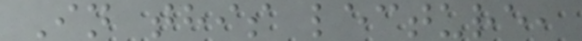In this lecture,
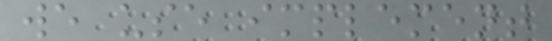we use implement
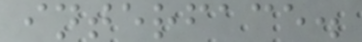interface.
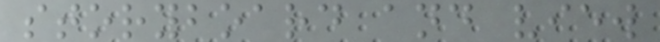storyboard and view
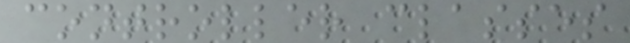controller classes
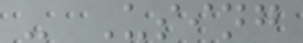- Using
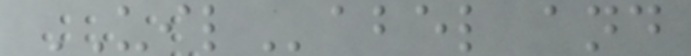UILabel and
